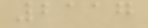2117
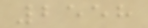2558
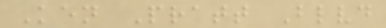Ken Pratt Blvd
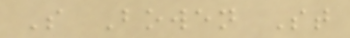S Bowen St
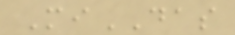MiDAS
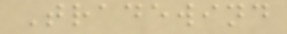Tradewind
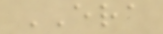ERA
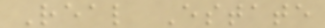Real Estate
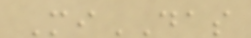MiDAS
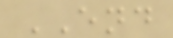END
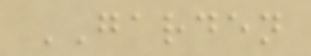GARDEN
